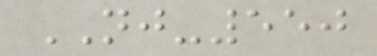NJ-550
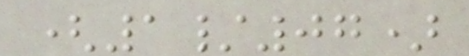(1/07)
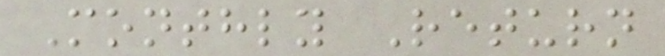Monthly Return
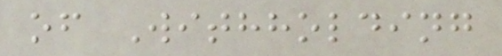of Withholding
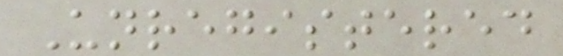Unregistered
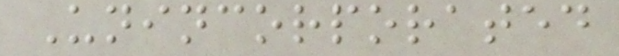Unincorporated
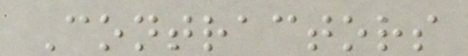Contractors
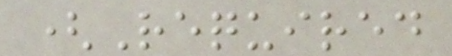(Required
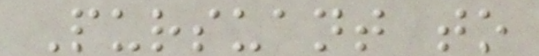Pursuant to
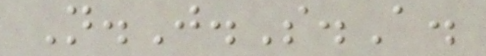N.J.S.A.
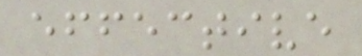effective
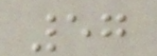57
